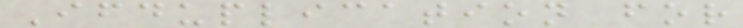Ifduplication for
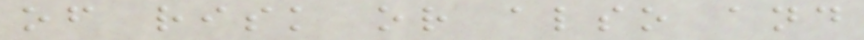of risk or also and
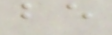be
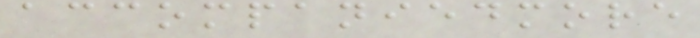accompaniedmore
